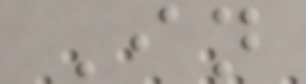In
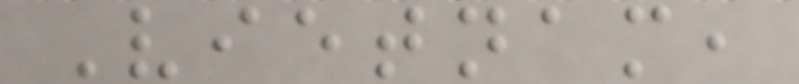Vietnam,
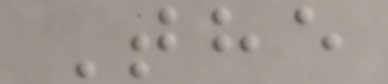The
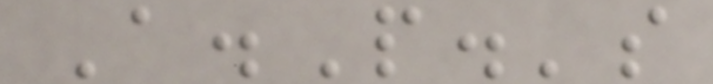A.P.'s
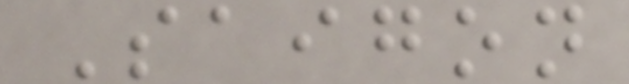Saigon
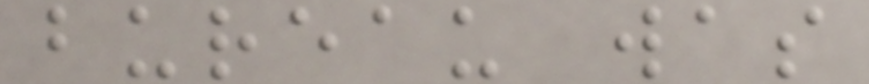bureau was
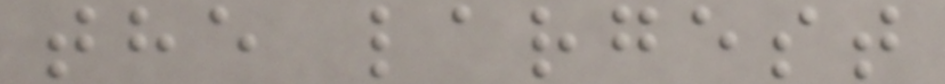the largest
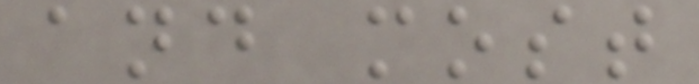and most
